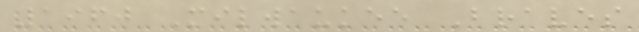1960 Milwaukee Braves
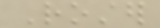Roster
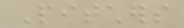Pitchers
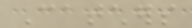Catchers
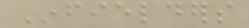Infielders
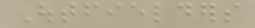Outfielders
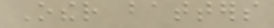Other batters
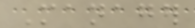Manager
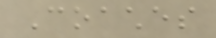Coaches
